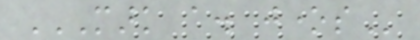MARK A. JONES
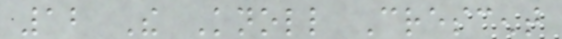12 The Knoll Crescent
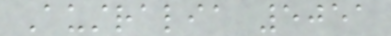Australia 5051
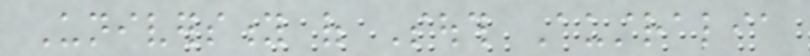University of South Australia
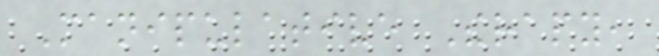Manipulative Therapy,
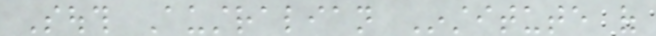South Australian Institute of
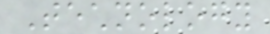Technology
